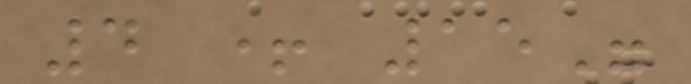4 + 15"
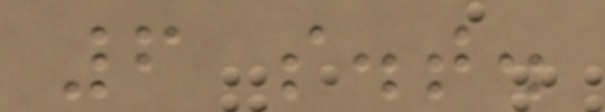6 s.t.
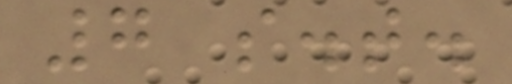7 s.t.
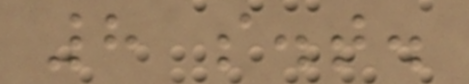8 s.t.
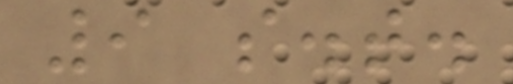9 s.t.
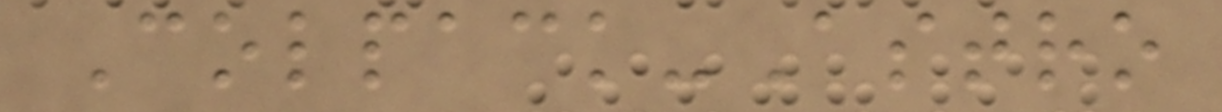Colpack-Astro
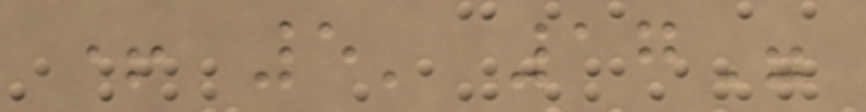+ 5' 17"
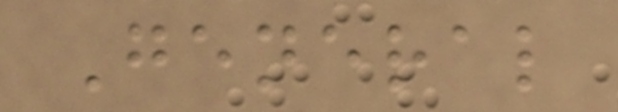General
